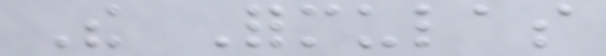The Formulas
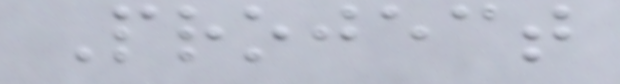Project
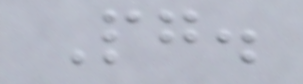Pg.
